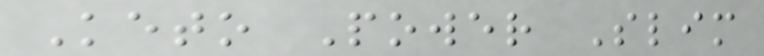Keto Power Slim
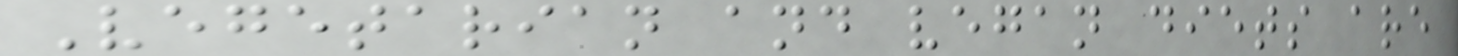Vegetarian and vegan diets are
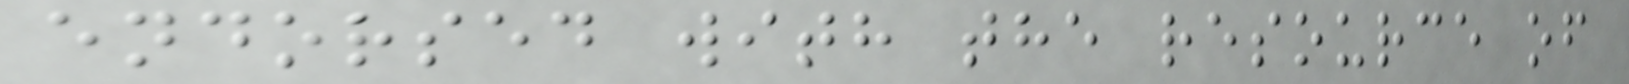endorsed with the resource of
